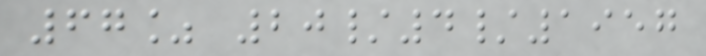67% 20/4/1957
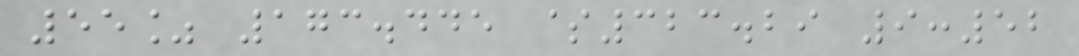55% 173.445 $323.29 9:52
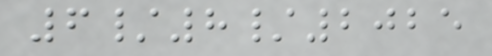6/8/2025
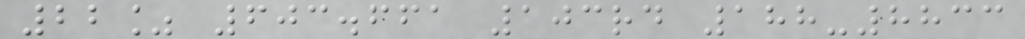22% 603.661 103rd 188-8833
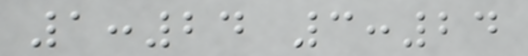1:24 3:24
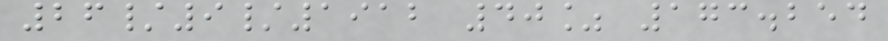26/9/1912 40% 173.254
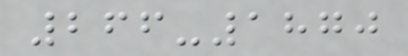266-1870
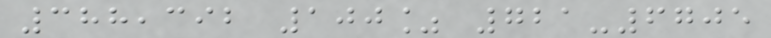388,392 100% 721-6705
